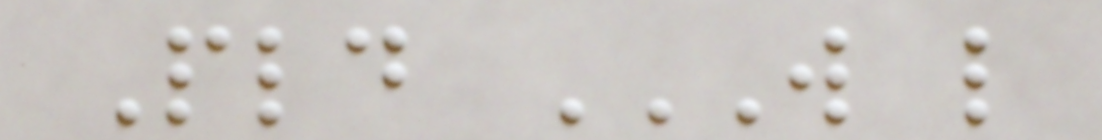Pld W L
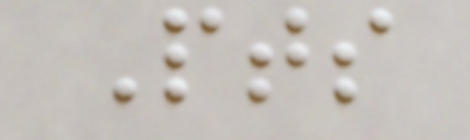Pts
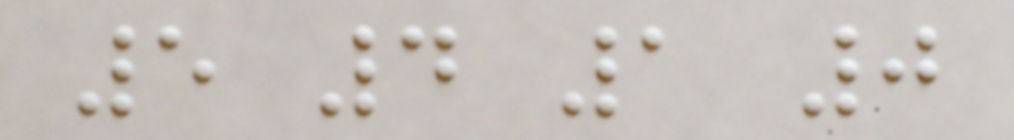5 4 1 0
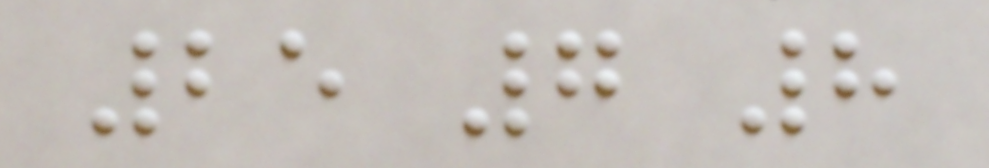25 7 8
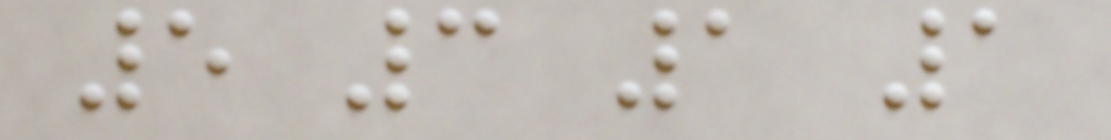5 3 1 1
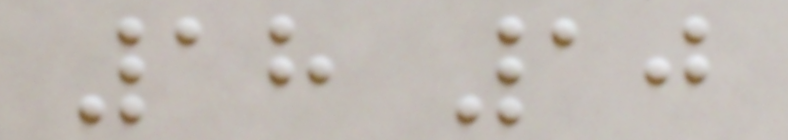18 10
